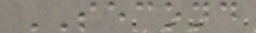SECOND
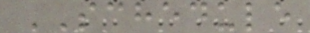SCHEDULE
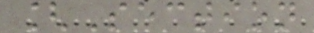[Section
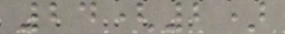24(2)
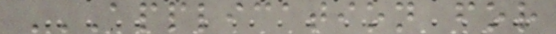APPLICATION FOR
